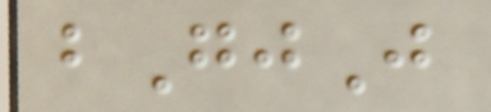bGjJ
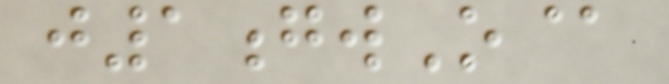j1gwO@
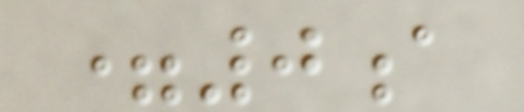=0a
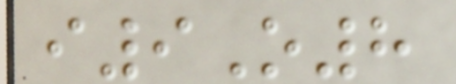i9O8
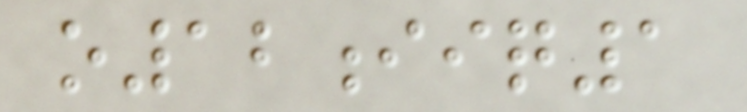o12iiq1
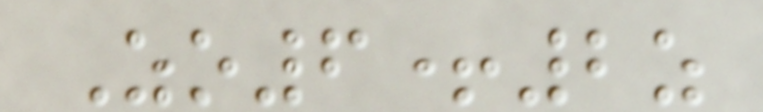Zo6+2z
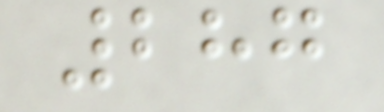287
